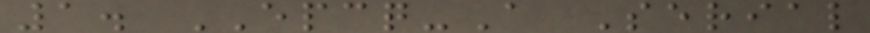1. EPCQ-A Serial
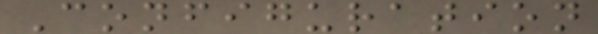Configuration
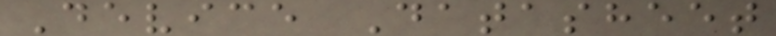Device Datasheet
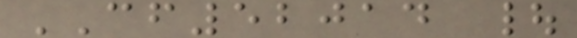CF52014 |
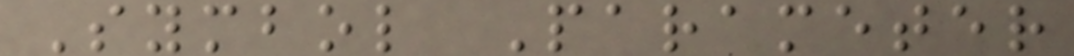Symbol Parameter
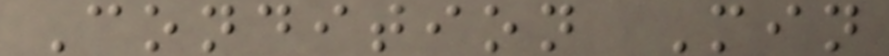Condition Min
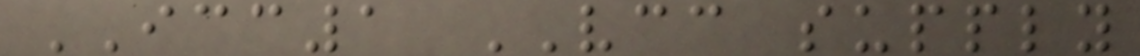ICC1 VCC supply
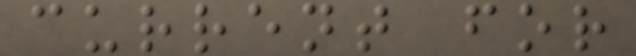current for
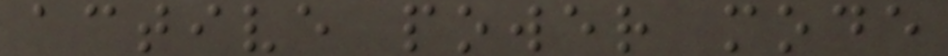active power mode
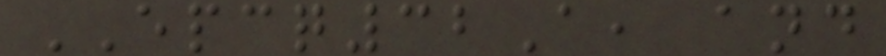EPCQ32A, and
